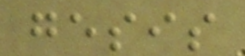gesis
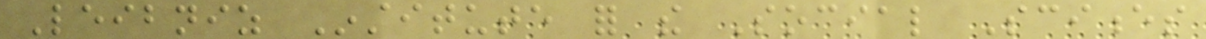Leibniz Institute for the Social Sciences
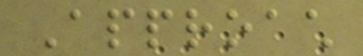Approach
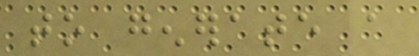to generate a
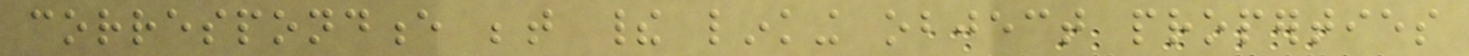correspondence between their linking object properties
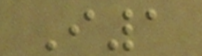I1
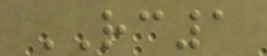RC1
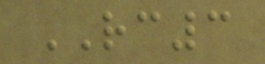RC3
